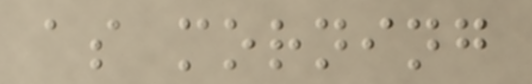as morning
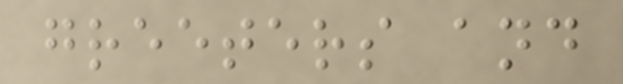greeters and
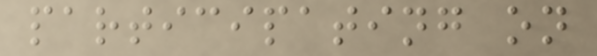participating on
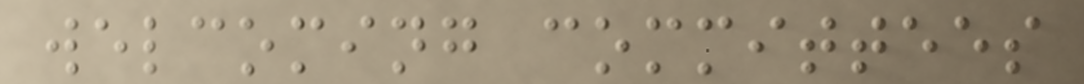welcoming committees
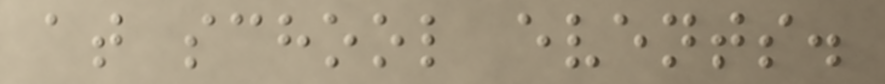at school events.
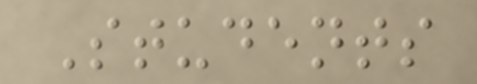Students
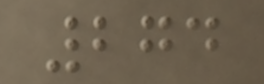274
